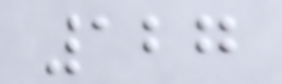127
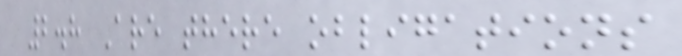2.8 Are there obligations
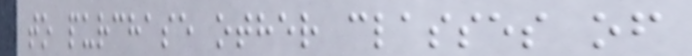to purchase other classes of
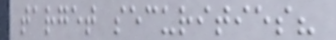target securities?
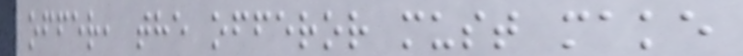offer, the offeror must make
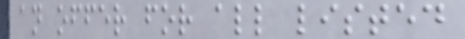an offer for all listed
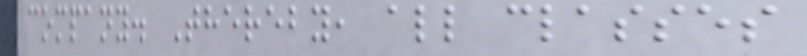company. Thereby, all classes
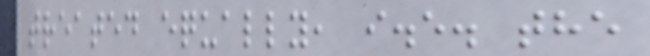treated equally, i.e. the
